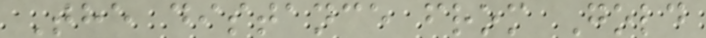The distance from Gold
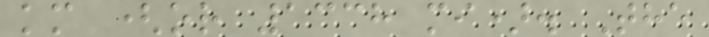km (or 1338 mi). The
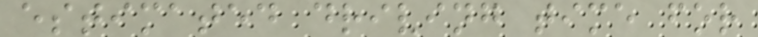estimated driving time for
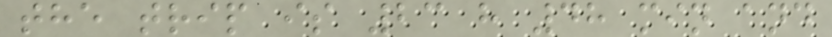the trip is 23 h 48 min and
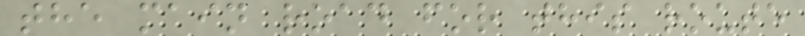the main road for this route
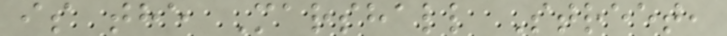is the Marshall Street,
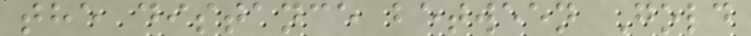the distance between Gold
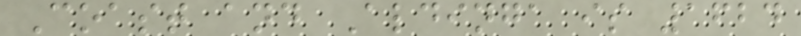Coast and Aldinga is 1624
